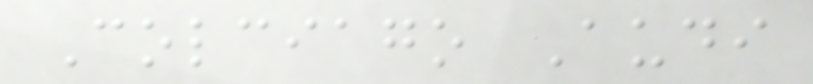Colciago Audi
